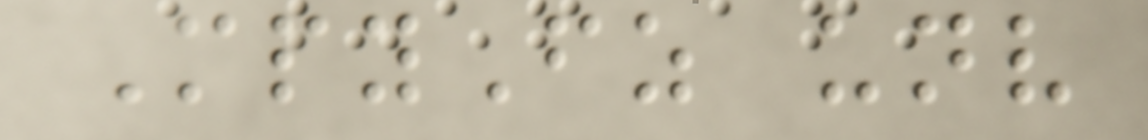MpyFz unv
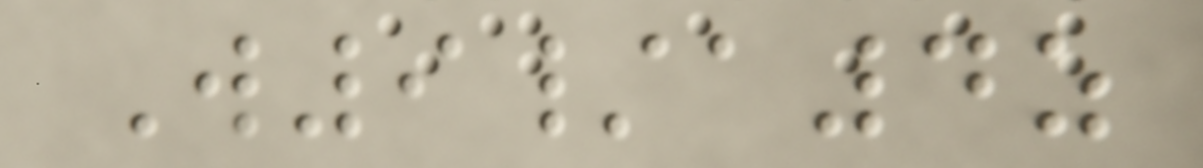W9/a4z
